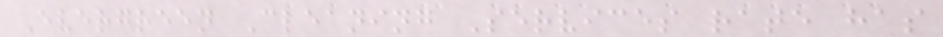Evergreen Cleaning Services rate has
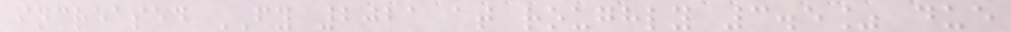increased FY 2021 at roughly 3.5% due
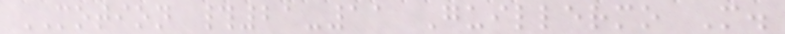MOTION #21-11 Guillermo M.
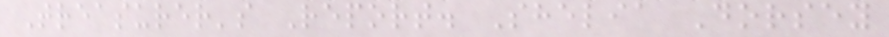Treasurer's Report. Shelia Dorsey
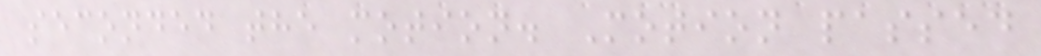seconded the motion. Motion passed
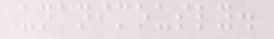unanimously.
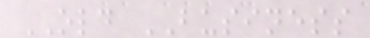OLD BUSINESS
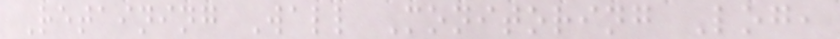Retaining Wall Monitoring Log,
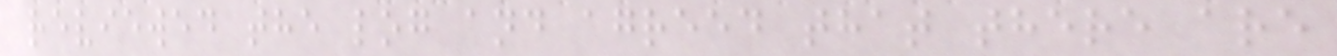reviewed the log and agreed that there are
